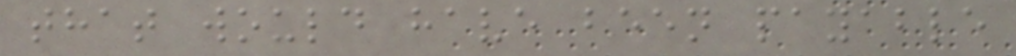that would have been payable
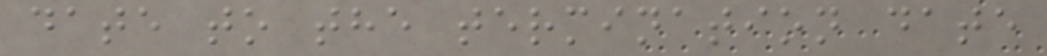date to the termination date
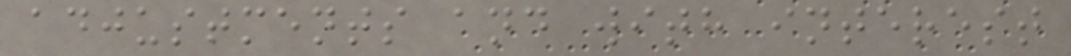adjustments and with interest
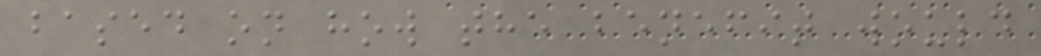based on how the benefit would
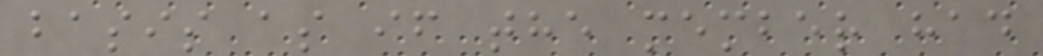basis as if the member had
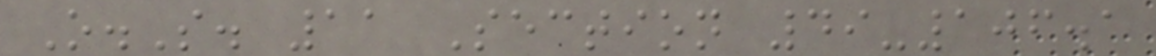O.S. 11 Section 49-106.1
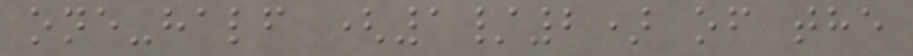one-half (1/2) of the
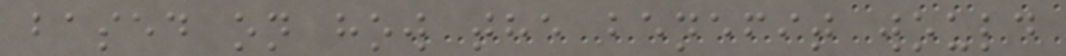based on how the benefit would
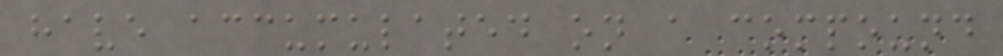have accumulated on a compound
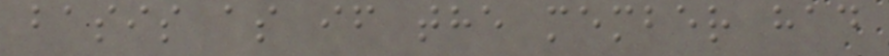basis as if the member had
